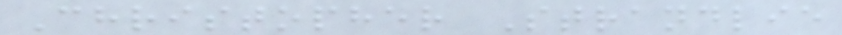Christopher Strandlie
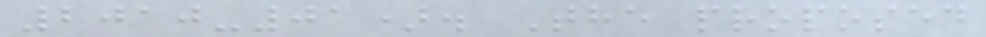2010-01). The proposed
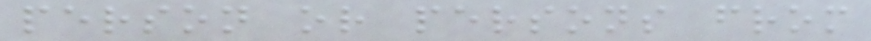person or persons from
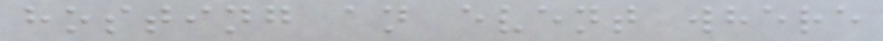hosting an event where
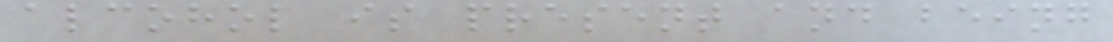alcohol is present and being
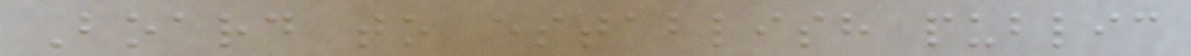Board to establish public
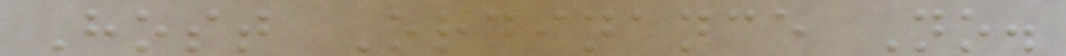Host Ordinance No.
